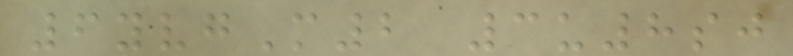6yvgM2 3u8sj
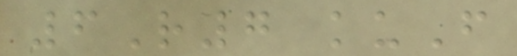6R7 kuF
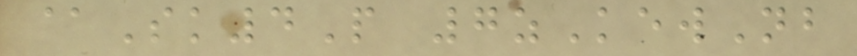@Sk4P 7zKewNb
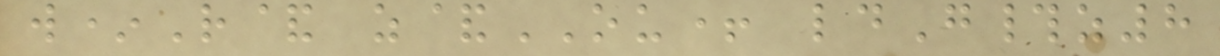w*R& z&OU+ ldG#z8
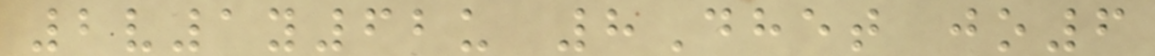2v1y62u 8Dhet jo6
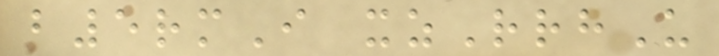b5rmI xzRrhU
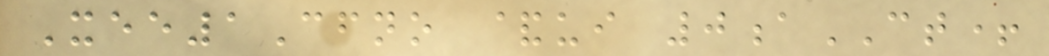Xee1Cfno &ui 0aCT+
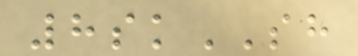8skSH
